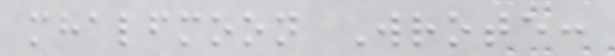mhalfmoon Wrote:
